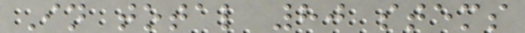In total 80 stems
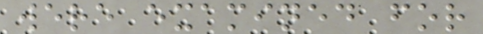were examined for
